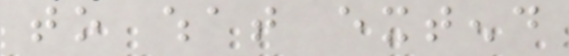to what extend
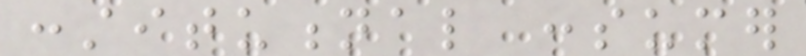constitutional consumer
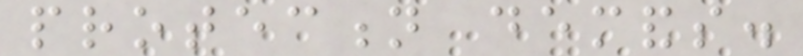protection demands.
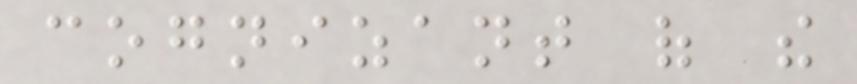cognizant of the
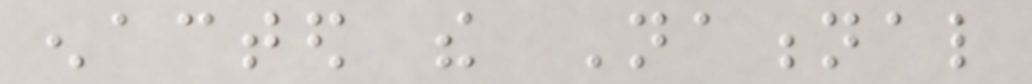enacted the National
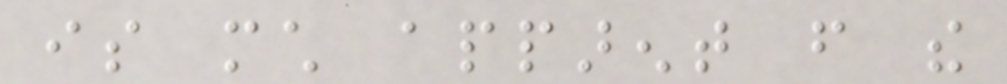is much apparent from the
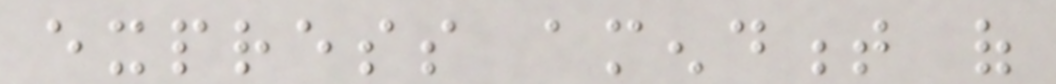express amendment of
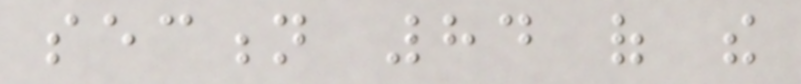section 84 of the
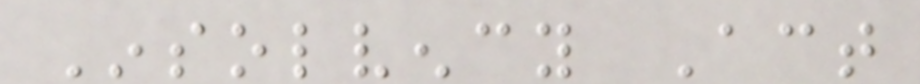Insolvency Act
